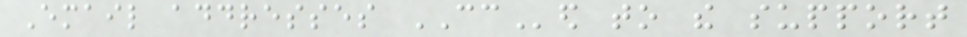Email addresses CCed to the support
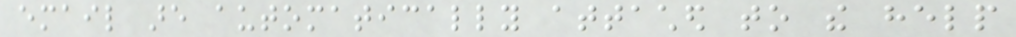email are automatically attached to the help
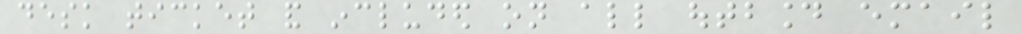desk ticket and included on all outbound email
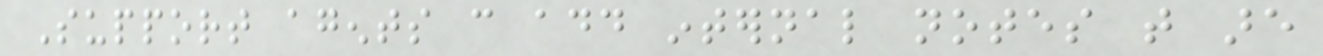Support agents can add internal notes that are
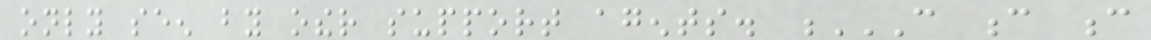only seen by other support agents. C C C
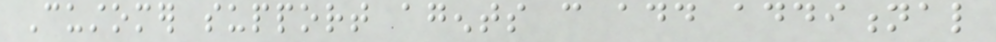Customer support agents can add additional
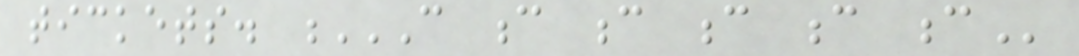tickets. C C C C C C
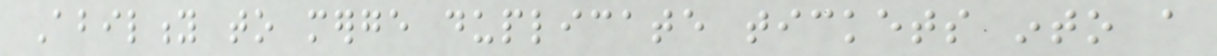Ability to merge duplicate tickets into a
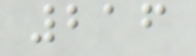216
